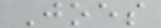Joes
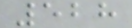528
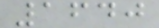1640
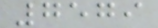7579
